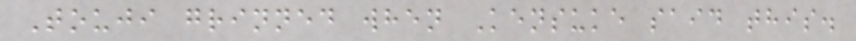Touji grinned when Kensuke said this.
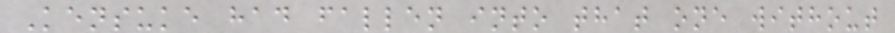Kensuke had fallen into that one without
